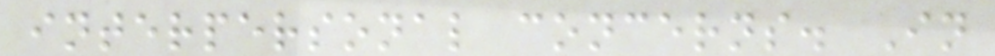interpersonal concerns. In
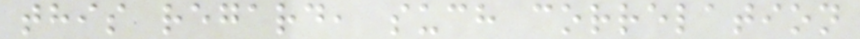this regard, such correlation
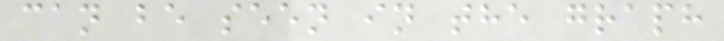can be seen in the graph
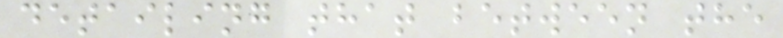detailing that between the
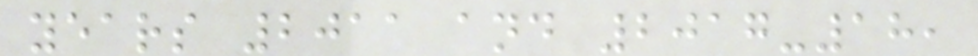years 2011 and 2017-18,
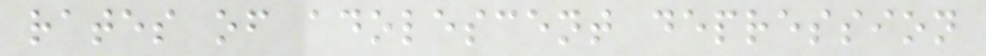rates of adolescent depression
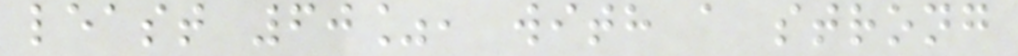least 60%, with a strong
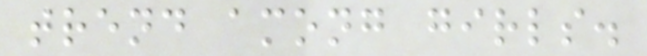trend among girls.
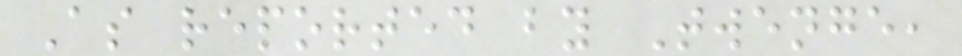As reported by Twenge,
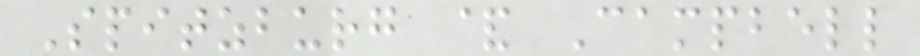Spitzburg & Campbell
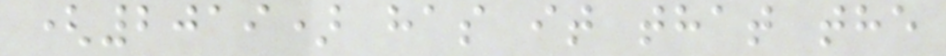(2019) has it that the
